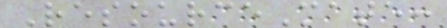ResourceMate:
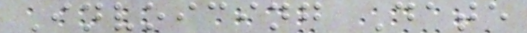Invoicing Date
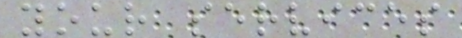your services
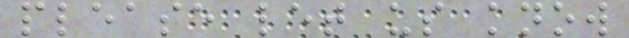please let us know
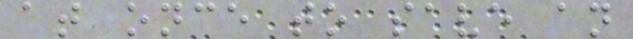at once to save an
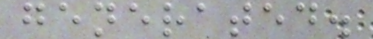generated.
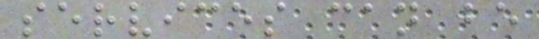services can be
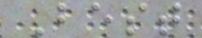Best
